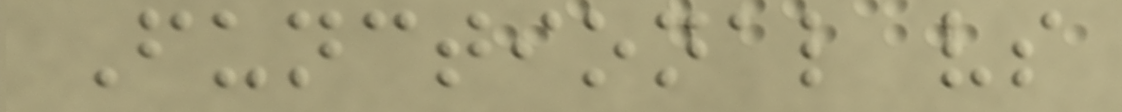Functional vs
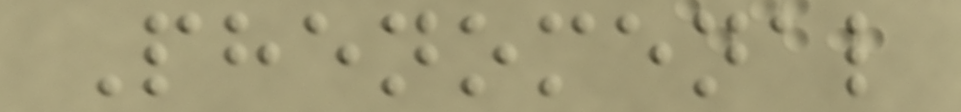Phenomenal
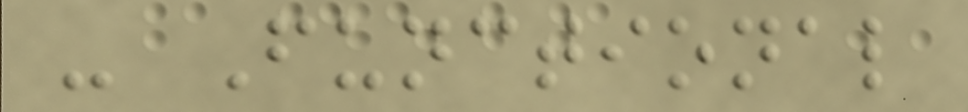- Functional
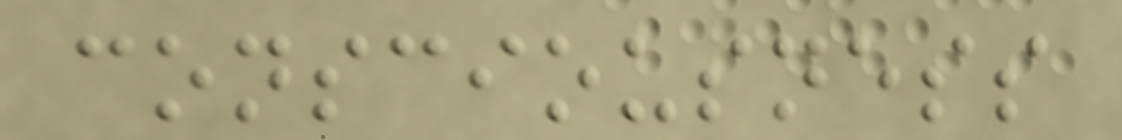consciousness
